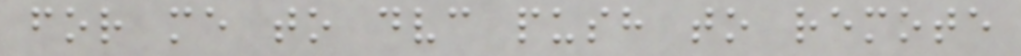for me to dvc push to remote
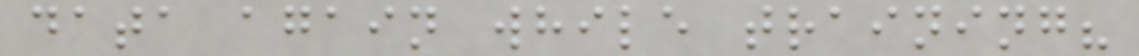data again while training?
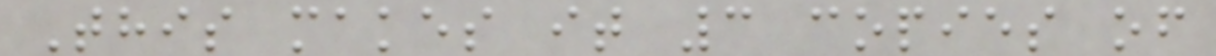This makes it 3 copies of
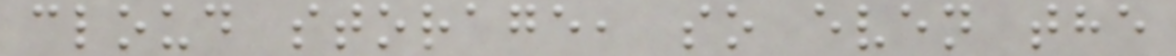cloud storage, so even the
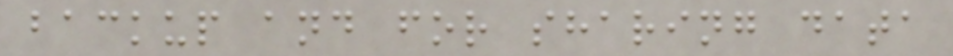backup and for sharing data
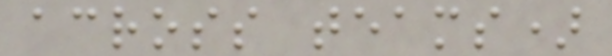across teams)
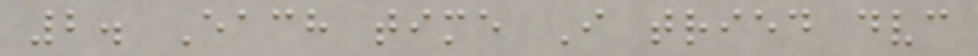2. Each time I tried dvc
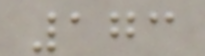173
